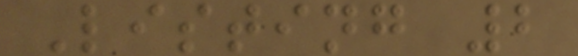Listing 2
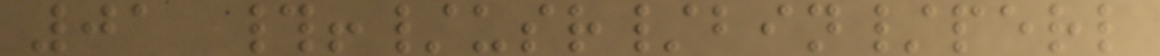01 #!/usr/bin/perl
